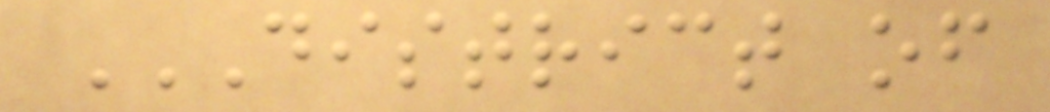DISTRICT OF
